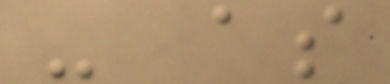- as
